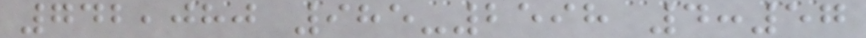742,080 985-2598 4:57
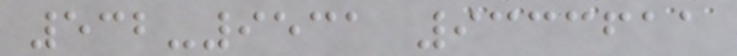532-9531 9333611
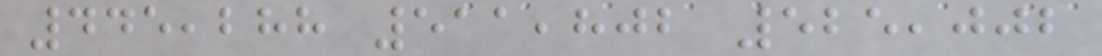445,288 511,802 525,002
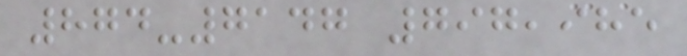874-7147 797,985
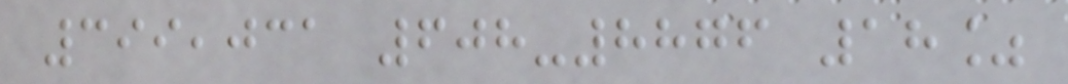399,031 608-8876 18%
